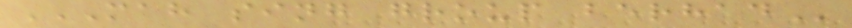MAH SING GROUP BERHAD
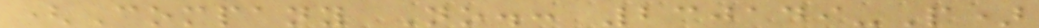(Company No.: 230149-P)
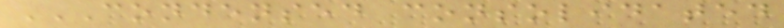CONDENSED CONSOLIDATED
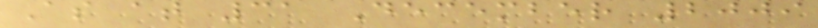As at 31 December 2009
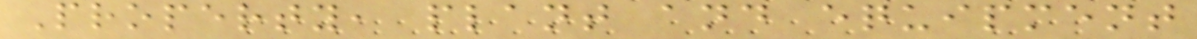Property, plant and equipment
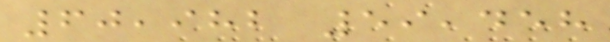60,982 59,458
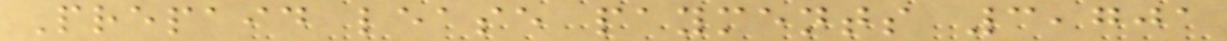Prepaid lease payments 3,701
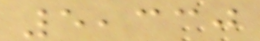5,330
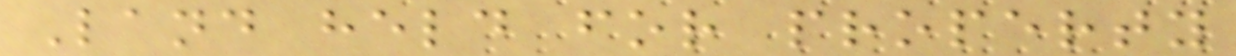Land held for property
